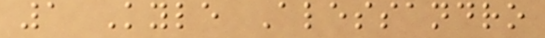1 Kyle Alessandro
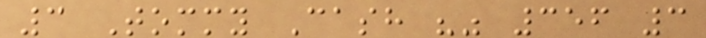3 Tommy Cash "" 356 3
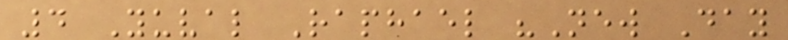4 Yuval Raphael "New Day
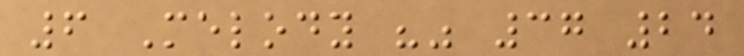6 Melody "" 37 24
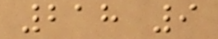218 9
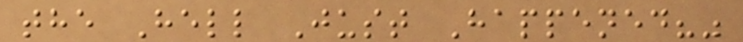the Hell Just Happened?"
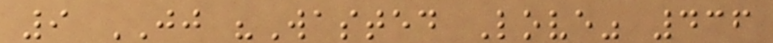9 JJ "Wasted Love" 436
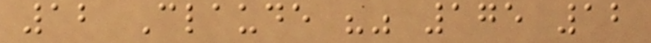12 Claude "" 175 12
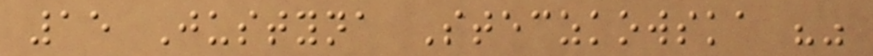15 Justyna Steczkowska ""
